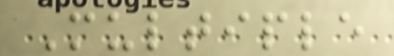Multiple
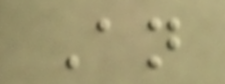An
